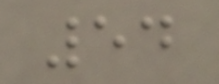54
